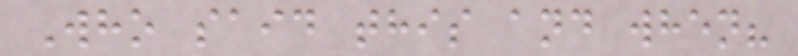Who said this and when?
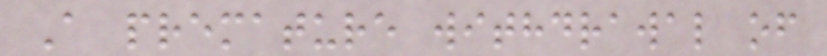A premature withdrawal of
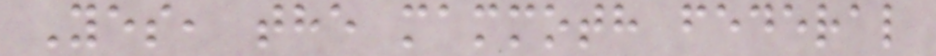Yes, the mammoth federal
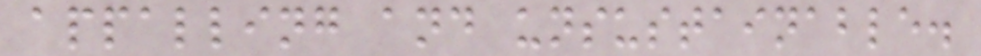appalling and unsustainable.
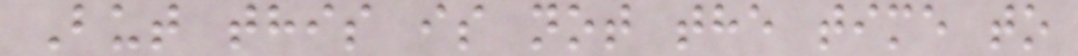But this is not the time to
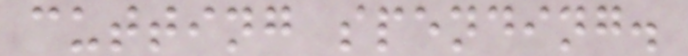cutting spending.
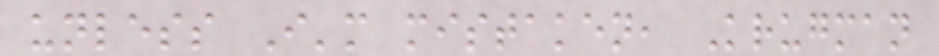unless I'm mistaken, Krugman
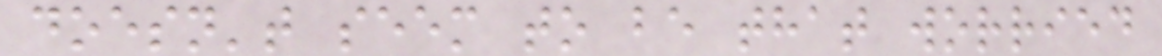doesn't seem to be that worried
